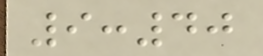9:40
